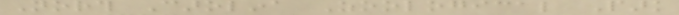North Carolina Zoological Park
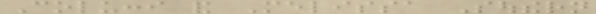Colucci and Melissa Southern
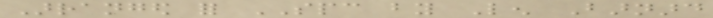Arranged for SPC by Len Barnard
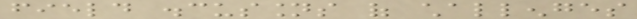field discussions of challenges
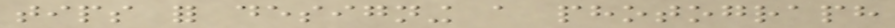tips for designing a photograph
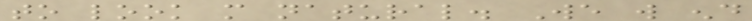to look more natural. We will end
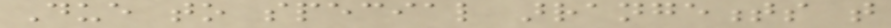Due to special arrangements that
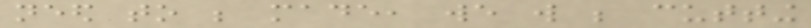need to be made, we will be cutting
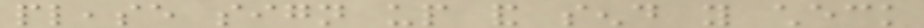please sign up and send you check
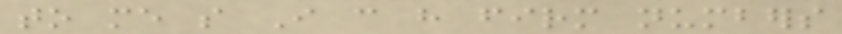to me so I can have firm numbers
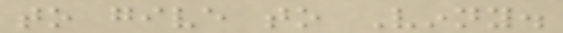to give to Vinny.
